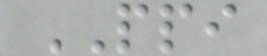PPI
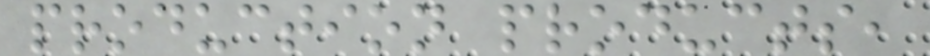production products,
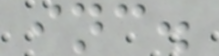inc.
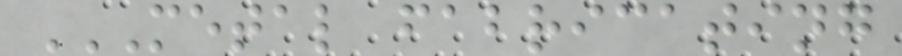METAL FABRICATING
